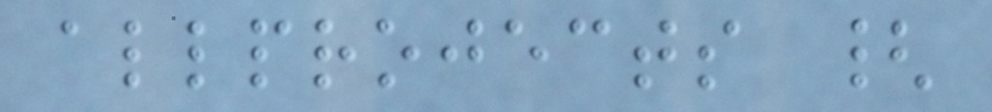allprojects {
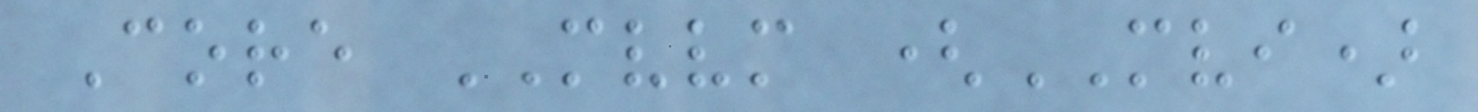Core MVVM (MVI)
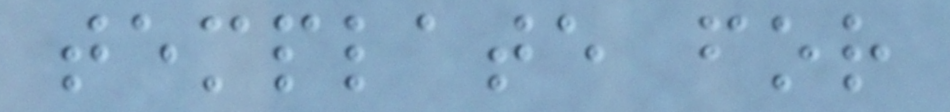template for
